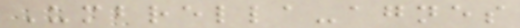Umbrella-agnes
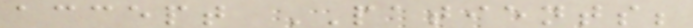accept PATIENTS;
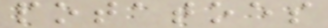potatoes
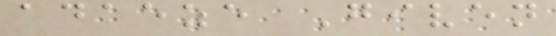adaeze Given
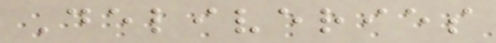Deliveries
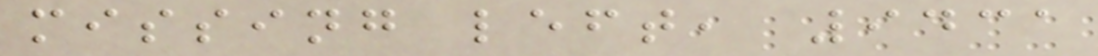missing left, 9431
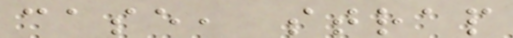case, strap
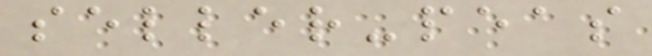seller-peas
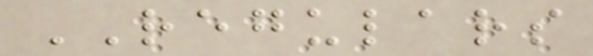REGULARS
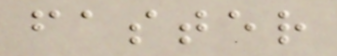faster
